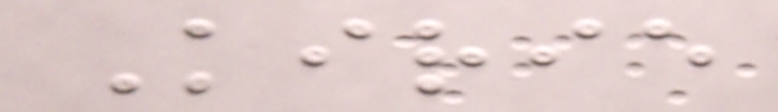Kirie
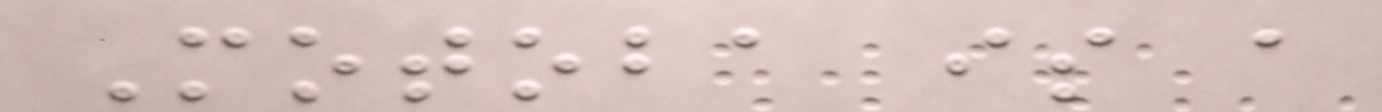Motoba is a
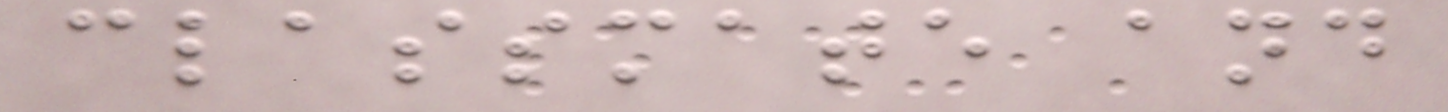classmate and
